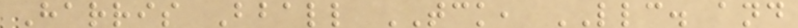Harris Bball TCK, LLC. and
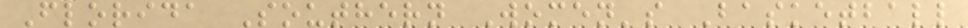Florida Southern Women's Basketball
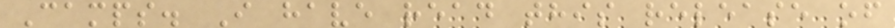Camps. I have read this release of
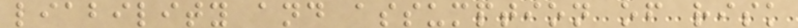liability and assumption of risk
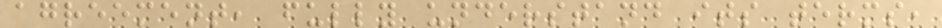agreement, fully understand its terms,
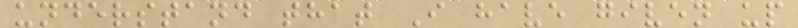understand that I have given up
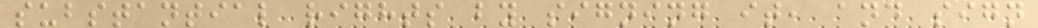substantial rights by signing it, and sign
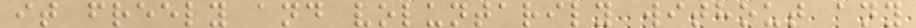it freely and voluntarily without any
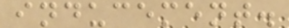inducement.
